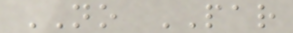NO PAR
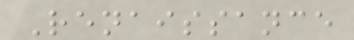Renaissance
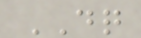DQ
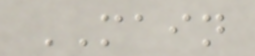MAIN
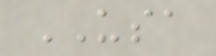USA
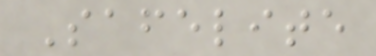Safelite
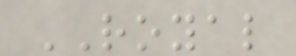ROYAL
